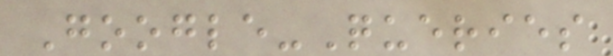Google-Queries
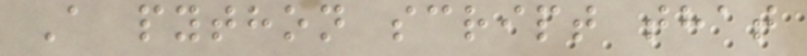A python script that
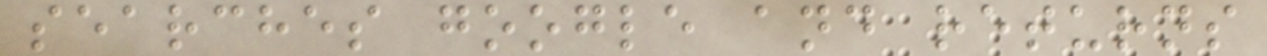searches google and returns
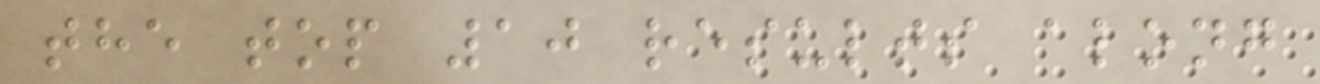the top 10 results along
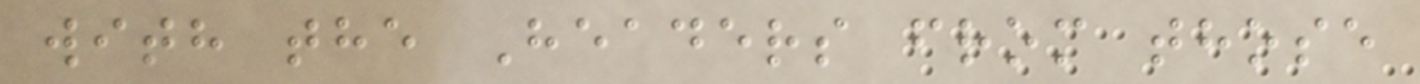with the Headers from those
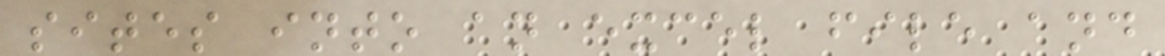sites into an excel file and
